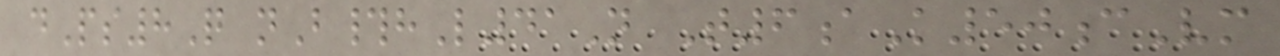dPs8Q nB#hL41N T6aK50cVm
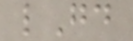lGd
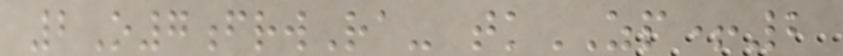2O7frwRa- tkZP+2
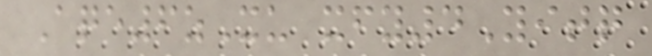Aqe6zXu xfy4Yitq
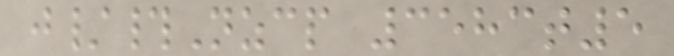j/#Nzcp 3583t5
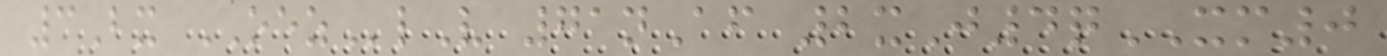3Bx OEZlV 71nAf 2xJ4qXM0
